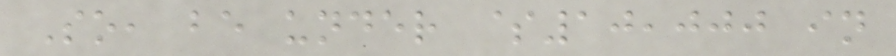So, be under $10,000 in
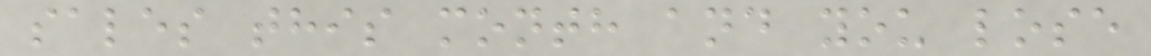sales this month and you lose
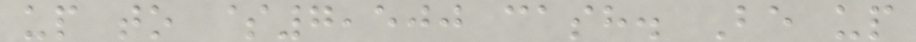up to $7,500 cash. Be up
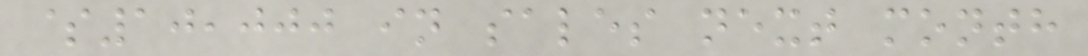$10,000 in sales next month
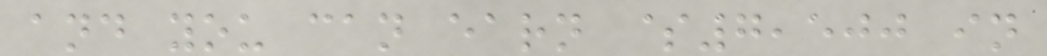and you can earn $7,500 in
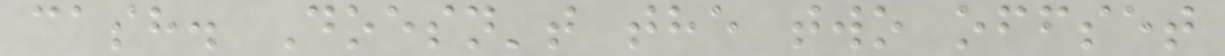cash. Doesn't the two offset
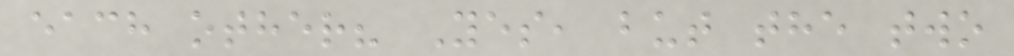each other? Yes, but the two
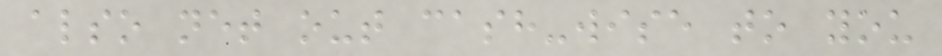also net out cash-wise to you
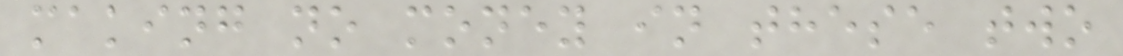making no money in these two
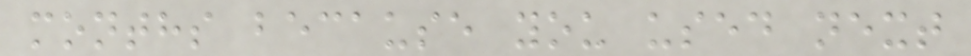months because you used next
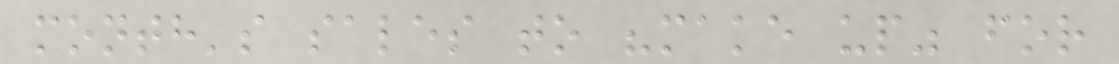month's sales to "make up" for
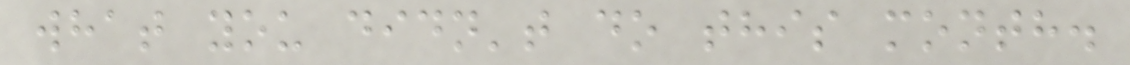what you didn't do this month.
